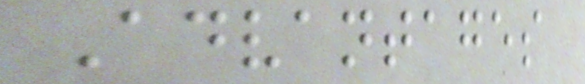Advantages
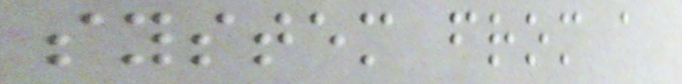system from a
